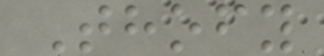Thofy
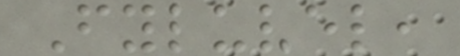Fyluvel,
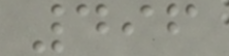496
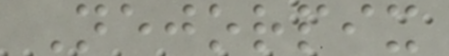Nejorpix
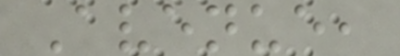Avenue,
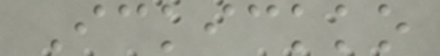Ickickko
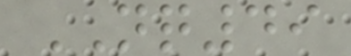NQ49
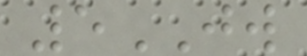5JW
